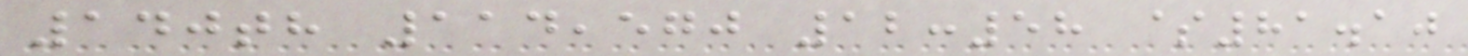140th 114,570 12:58 $81.10
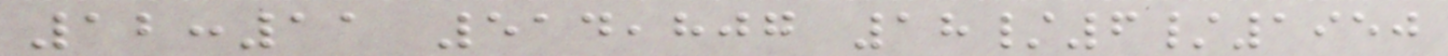12:11 514,807 18/6/1950
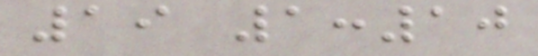19 1:10
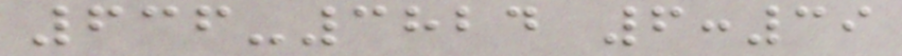636-3824 6:39
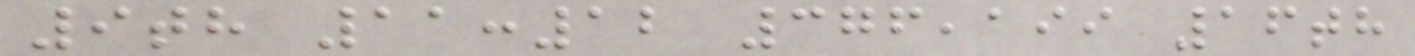9th 11:12 376,199 16th
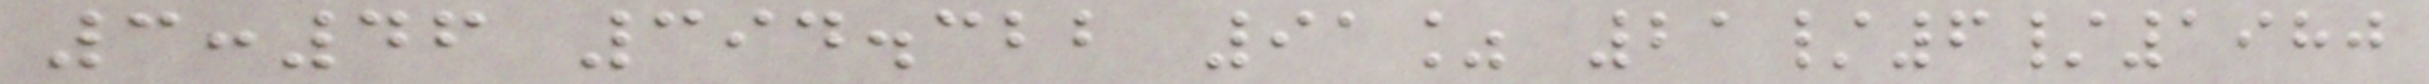3:46 394.322 91% 21/6/1980
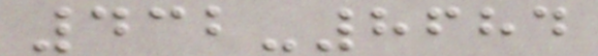432-8684
